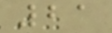21
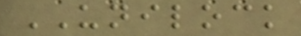UNILOCK
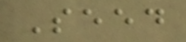Seed
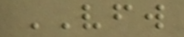VFW
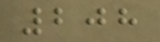208
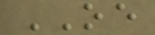OE
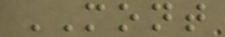MONT
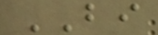BI
